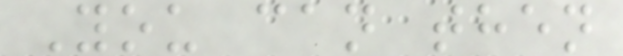You can then
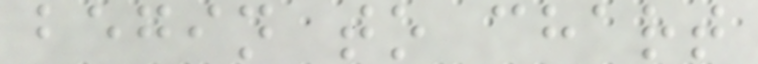begin to chart
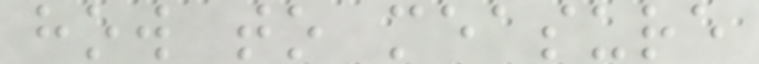how to measure
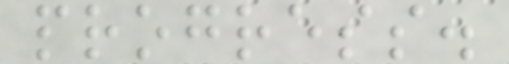progress.
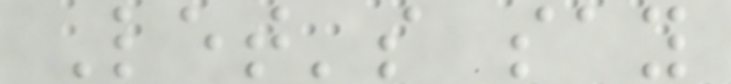Let's say
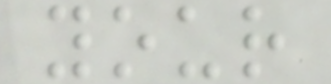your
